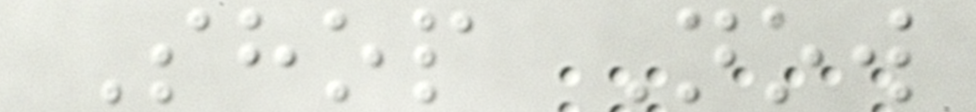Shop Now
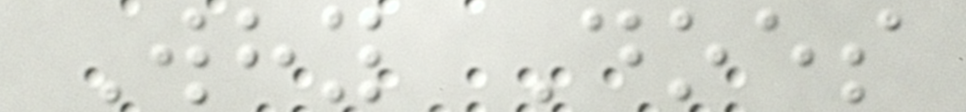Why Does
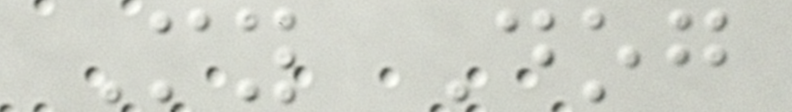My Dog
